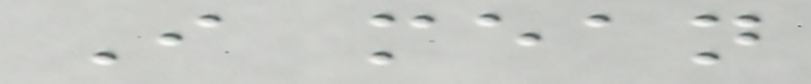I mean
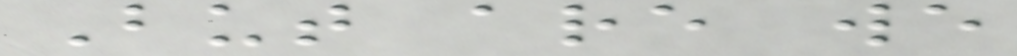But are we
